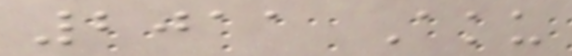2011 Aku
